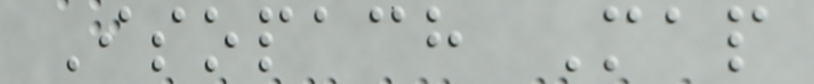Isopach Map
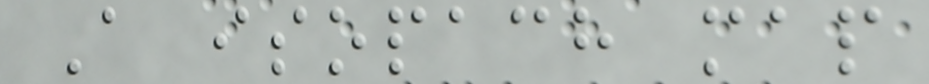A isopach map
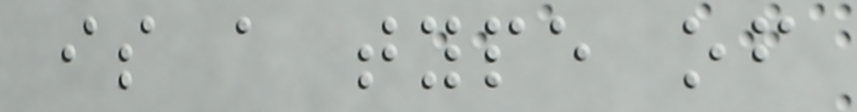is a type of
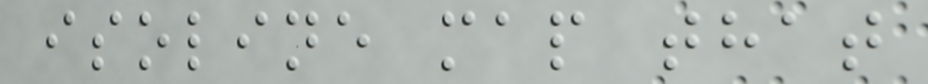isoline map that
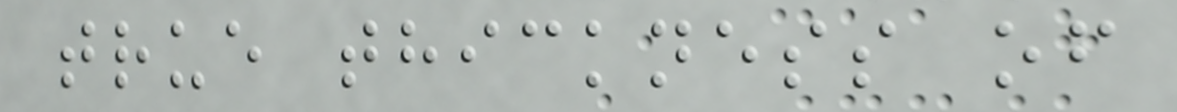true thickness of
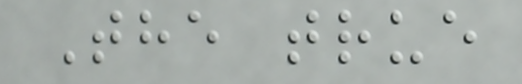The true
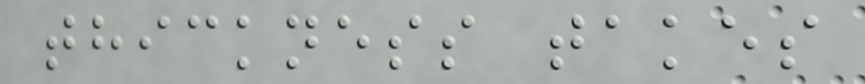thickness takes
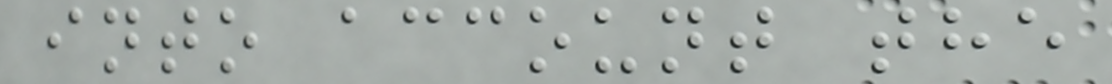into account the
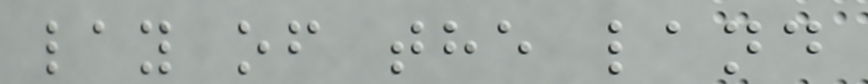lay of the land
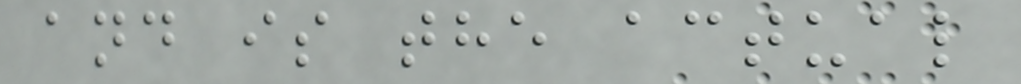and is the actual
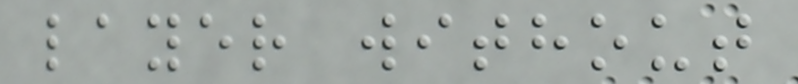layer without
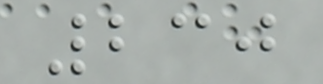230
